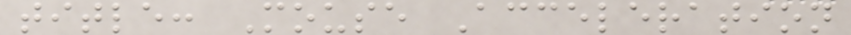title: Mouse Acceleration
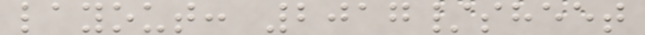layout: 2017/sheet
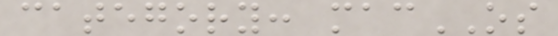category: macOS
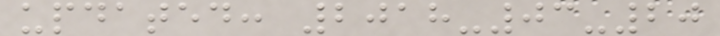updated: 2018-03-20
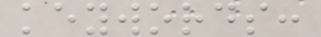keywords:
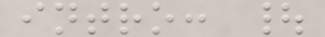intro: |
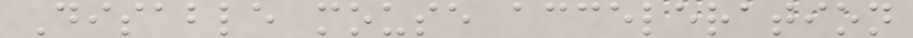Disable mouse acceleration
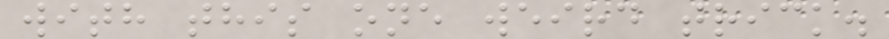with this one weird trick.
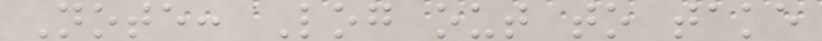Note: Log out to take
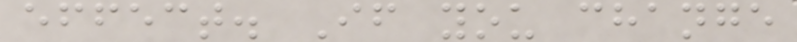effect. If you change
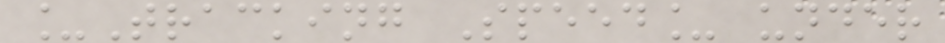_Tracking Speed_ under
